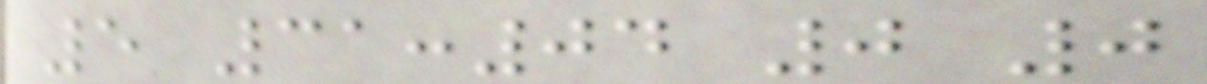5 31:04 0 0
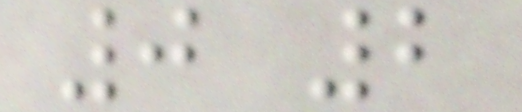0 2
